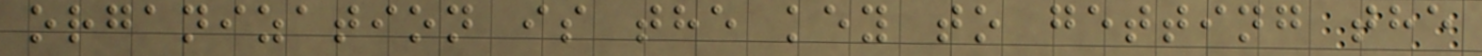organization is the key to getting the
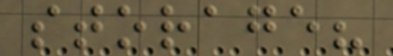storage?
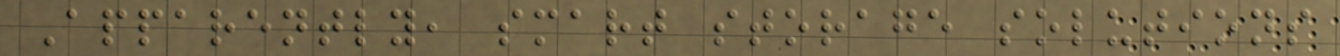Apparently, smart storage solutions
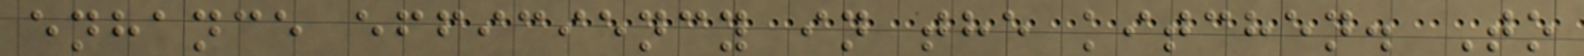enhance efficiency in the kitchen. To
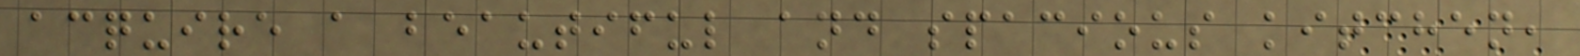acquire a beautiful and spacious kitchen,
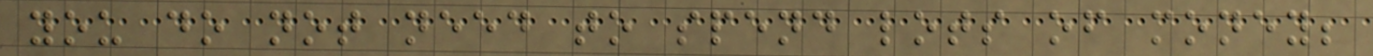you do not need to spend lots of money;
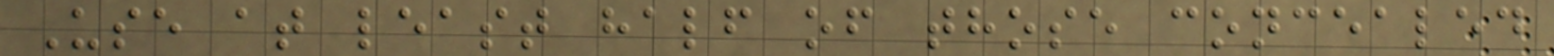Use at least half of those concealed
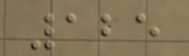125
